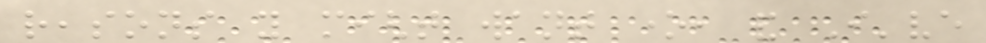reasons you might want one, and I've
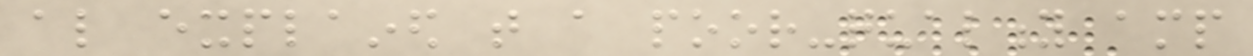also explained that a poor-quality amp
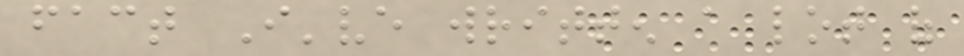fact I've written a lot of
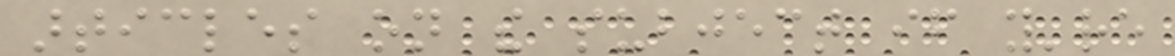articles on the subject if you're
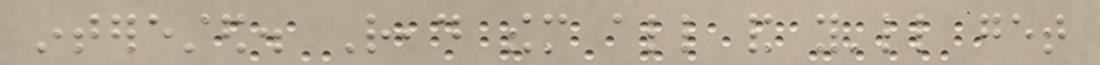interested. Read them all and you'll get
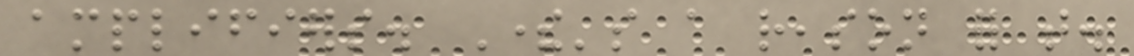amplifiers. There's a reason for that.
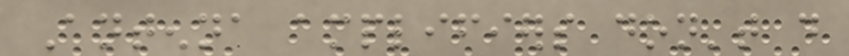Antenna amplifiers don't do
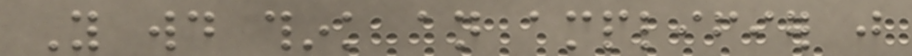You would think an amplifier just
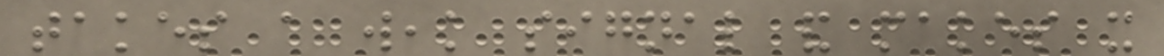takes a weak signal and makes it
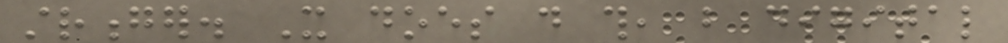stronger. It does do this, but digital
